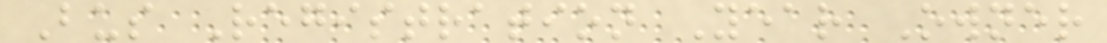Bus Registration Year Owner
